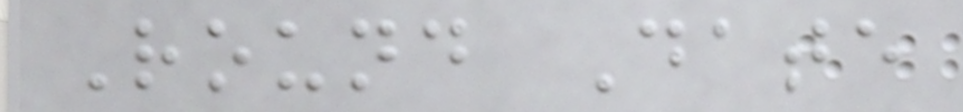Round Date
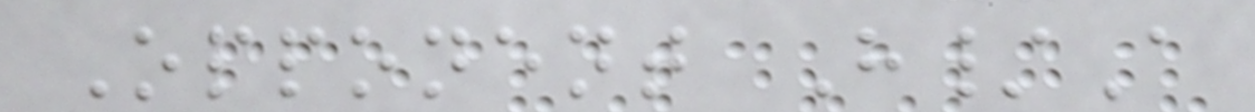Opponent H/A
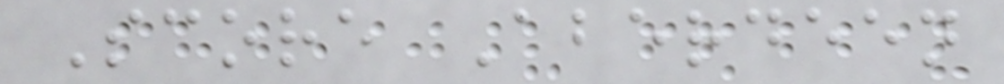Score Aberdeen
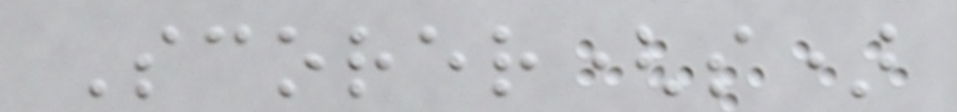Scorer(s)
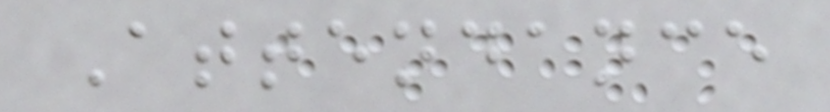Attendance
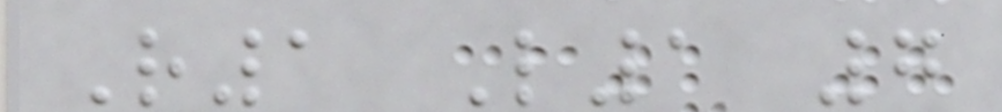R1 L1 7
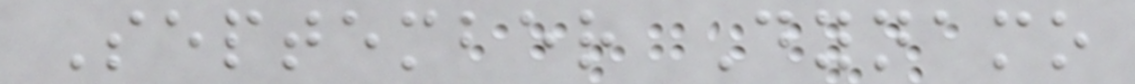September Dynamo
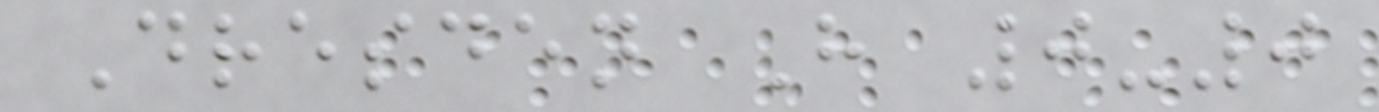Dresden H 0-0
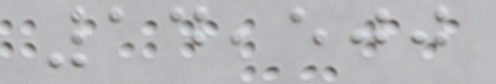14,500
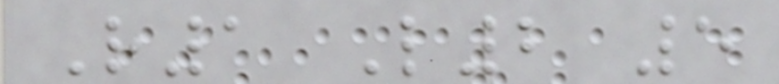R1 L2 5
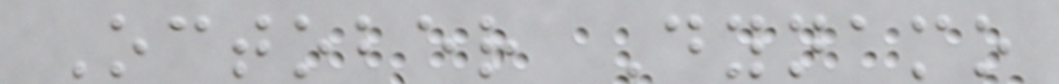October Dynamo
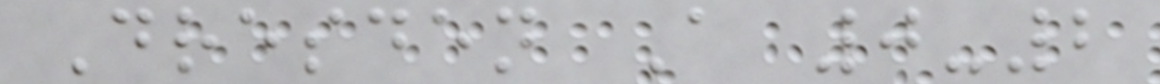Dresden A 0-2
